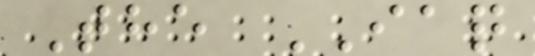The IAQ
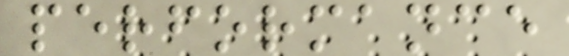performance
